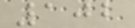102
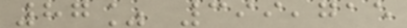87% 399,715
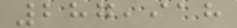287,918
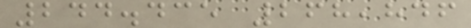244.435 268,846
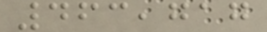463,717
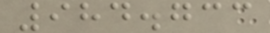984.733
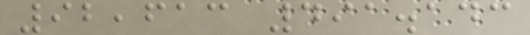92,613 491.143
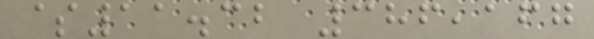$11.32 386,167
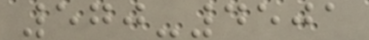570-4501
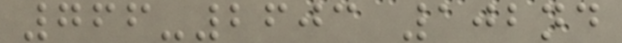766-2603 102nd
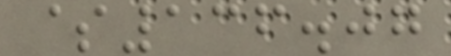$136.07
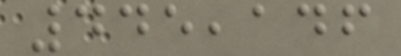445,146
